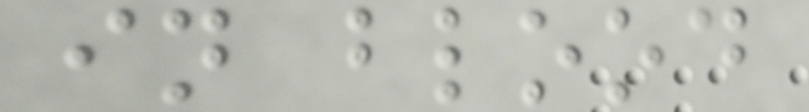in blood
